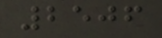2506
